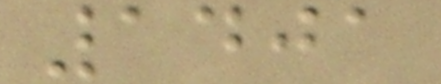1401
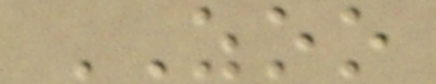ZOO
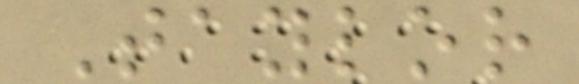Taylor
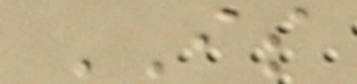IS
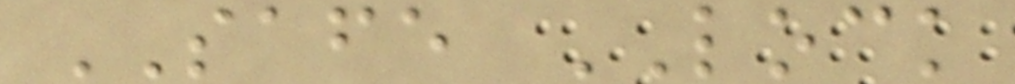SAFE LOCK
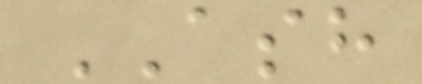ASH
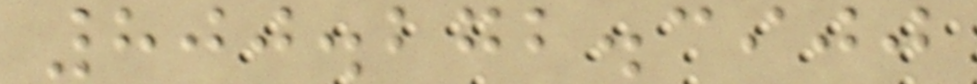800.272.3900
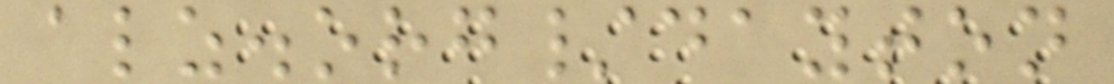alz.org/dayton
